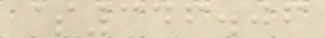$346.06
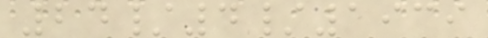24/4/1939
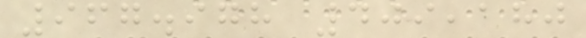967.978 409,180
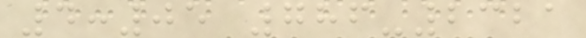4:05 786-2321
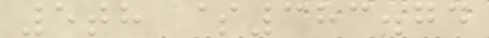5th $383.74
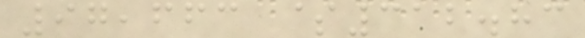97,663 $312.83
